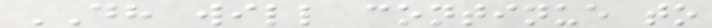DH will continue to
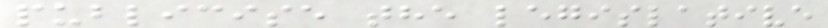publicise the legislative
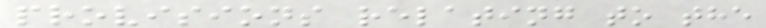provisions relating to the
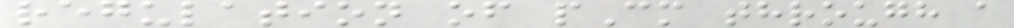regulation of pCm through a
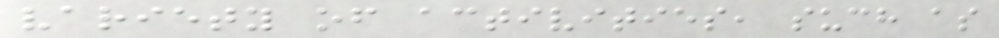variety of activities, such as
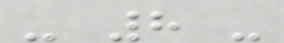- 8 -
